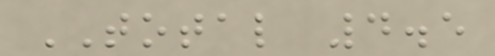TOTAL 4.5
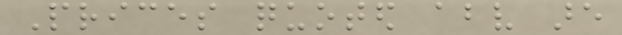Prices quoted above are
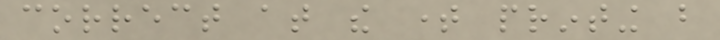correct at the time printing but
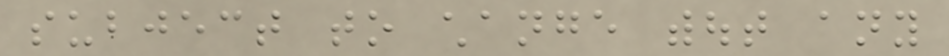subject to change without any
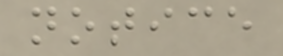notice
